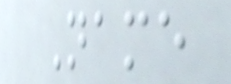Name
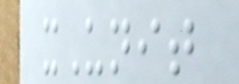xUnit
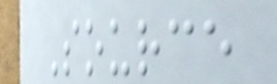Source
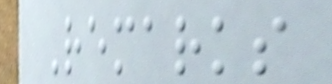Remarks
